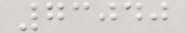73040
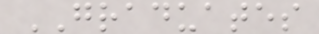GRADUATES
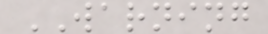WARNING
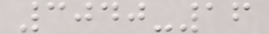3040-16
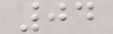04
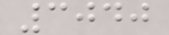3040
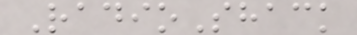RadioShack
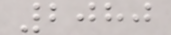2080
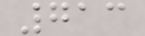713
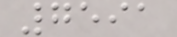7591
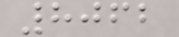8062
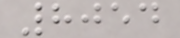8054
